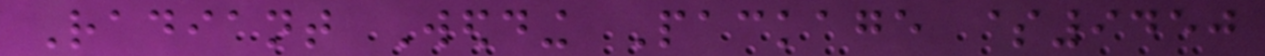Radiant Wedding Package $9450
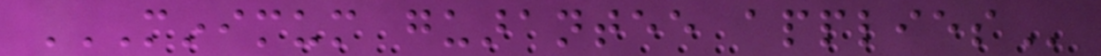MINIMUM GUARANTEE APPLIES
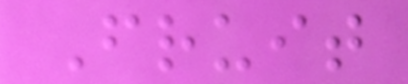Fruit
